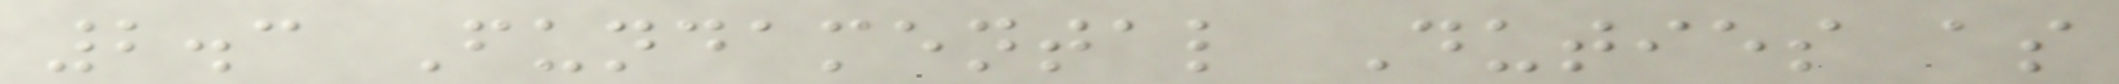2.3 Fundamental Duties as
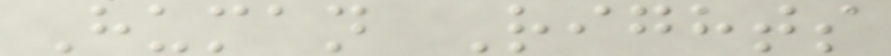Human Rights
